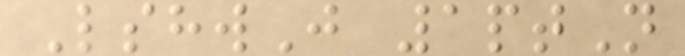LshwJ 1ptN
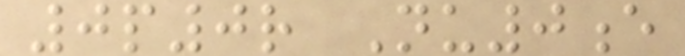0p0r Nu0e
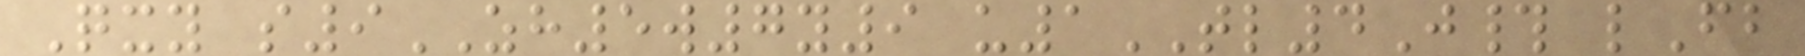Qxy s9ZH5w7y9 u1TL4J# lFb
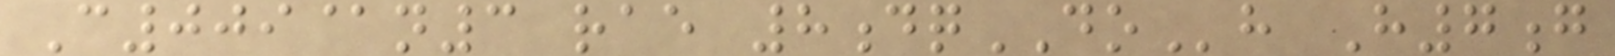C009@n3 rae 8dqDOh H7g
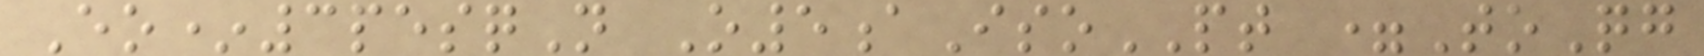Eo*3pesqN O5aIsoPT =ToQg
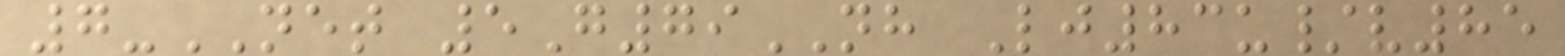7-NET 5G79NH Lj83u/v85
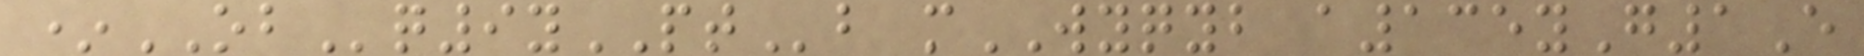*OBq9yPTb mWYQYB a135yG1E
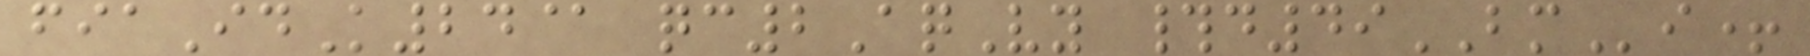fiaIdK24@ qc2AqVy #d49BMi+
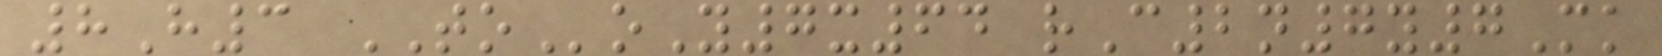8H3 TOoY7x64 rC2n7y7Mk
